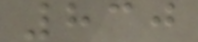830
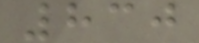830
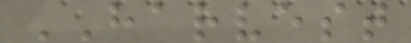HARVEST
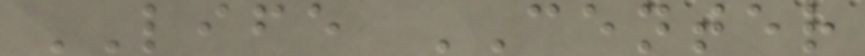LIFE CENTER
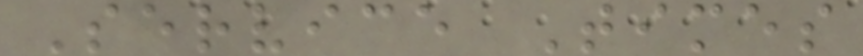Service Times
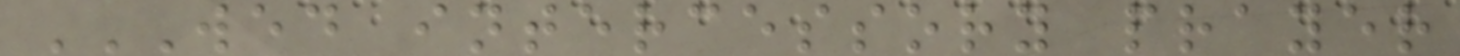WED INTERCESSORY PRAYER
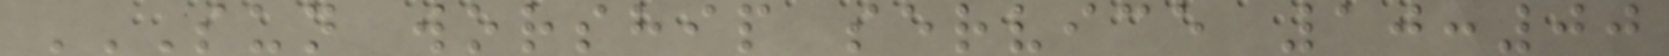SUN WORSHIP SERVICE 10:00
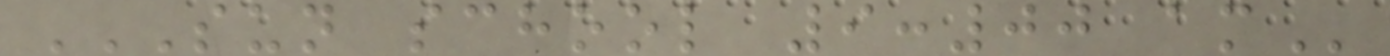SUN SCHOOL 9:00 AM
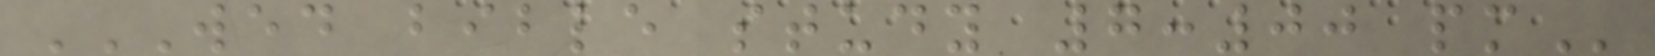WED BIBLE STUDY 7:00 PM
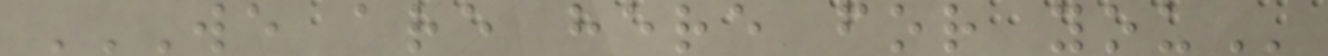WE ARE HERE FOR YOU
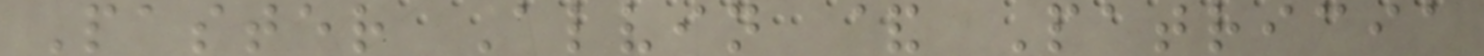Paster Alvin & Patricia
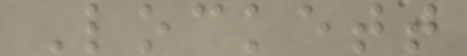Lockett
